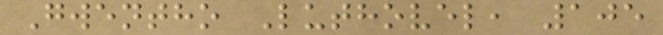Gwentho Luthovel, 105
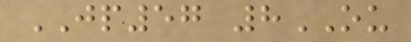JP57 8OU
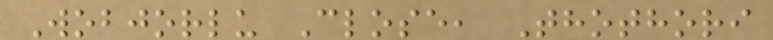Wobjorlu Close, Thothori
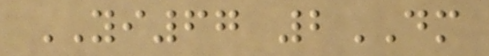YI67 2DM
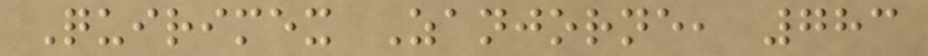Quirimex Zanjorne, 783
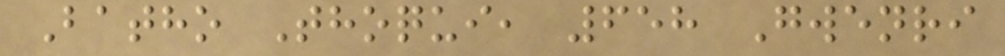Batho Thoqui, 658 Gwenri
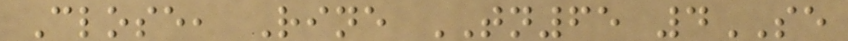Close, Rine TN65 4SE
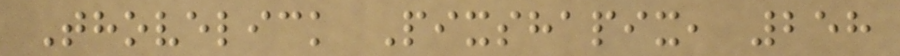Thovelick Pixshapix, 258
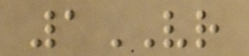1VR
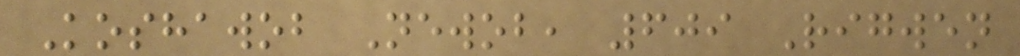Koshawob Newob, 609 Rigwen
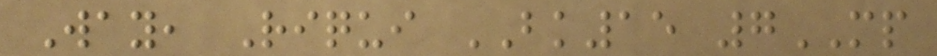Way, Riqui BK15 7MP
